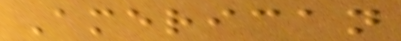American
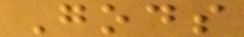Gods
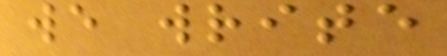we write
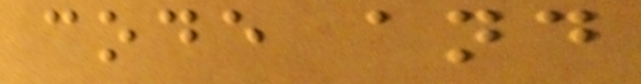code and
